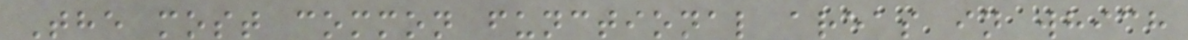The most common functional areas in which
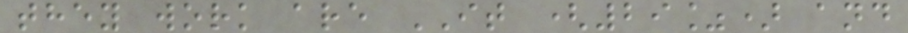they work are IT (29%) and
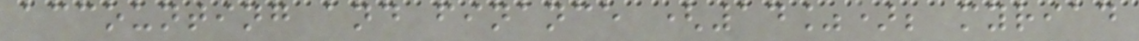accounting and finance (14%); myriad
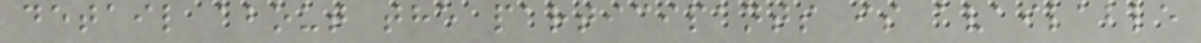detail about the participants is available
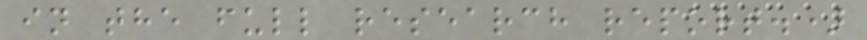in the full research report.)
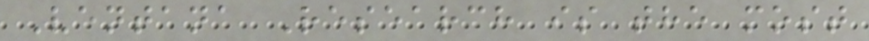Ventana Research is the most
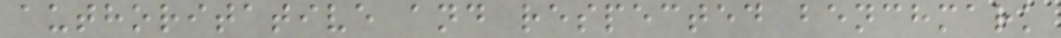authoritative and respected benchmark
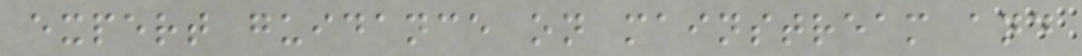expert guidance on mainstream and
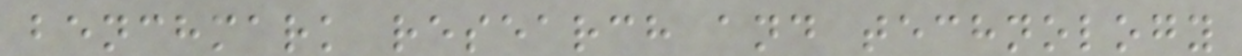benchmark research and technology
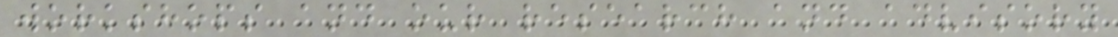workshops and our research and advisory
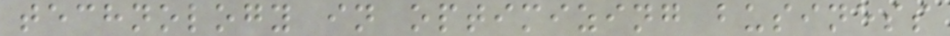technology in optimizing business
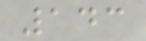143
